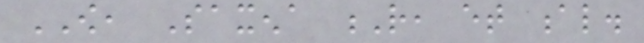OW, Saxena R, et al.
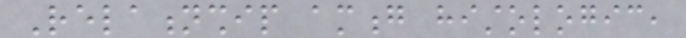Relationship among histologic,
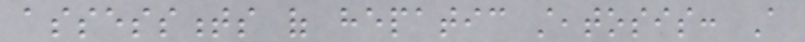assessments of hepatic steatosis: A
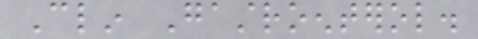Clin Gastroenterol.
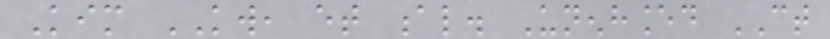Kim KW, et al. Unenhanced CT
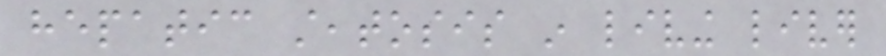hepatic steatosis in living liver
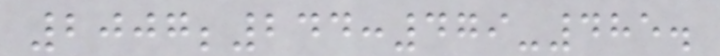2007;244:479-485.
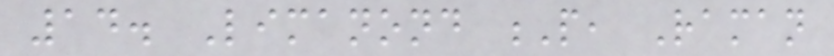14. Limanond P, Raman
